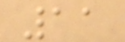11
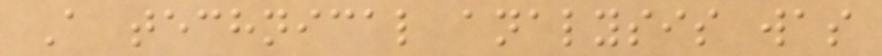A technical analysis was
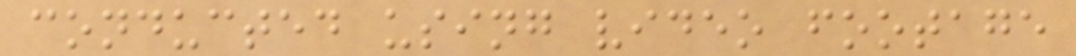conducted using video footage
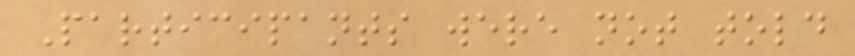Participants were not told
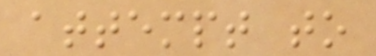attempt to
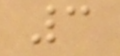3
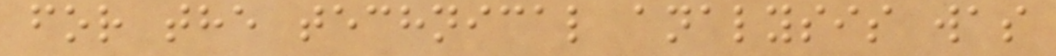for the technical analysis was
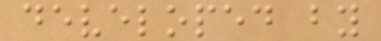developed by
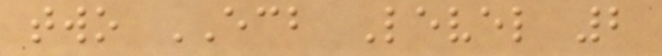two ECB Level 2
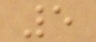5
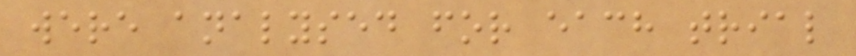were analysed for each trial
